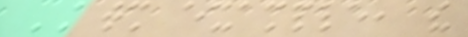ATM example, the
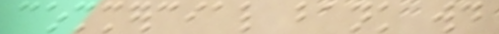commercial bank would
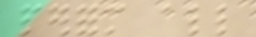perform all
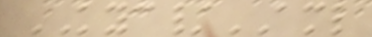KYC/AML
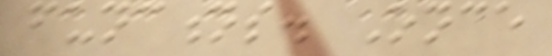functions. Once
